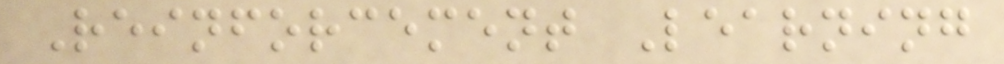Reinforcement Learning
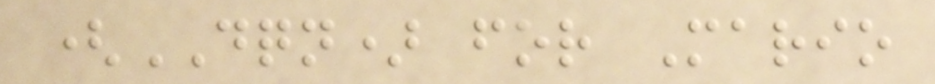(DQN) for Mario
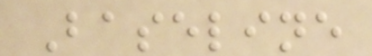Baseline
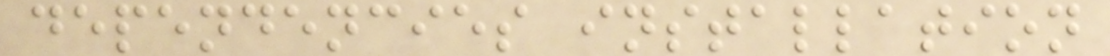dependencies installation
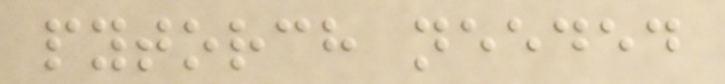pytorch needed
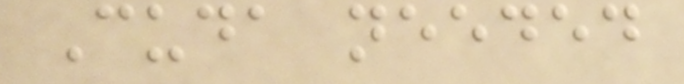Cuda needed
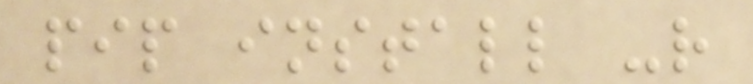pip install -r
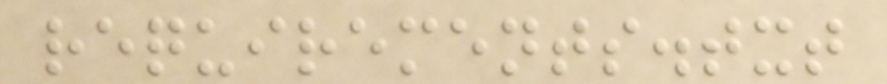requirements.txt
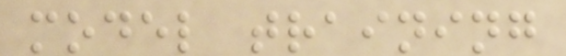model training
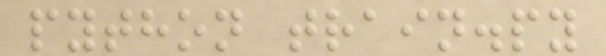python train.py
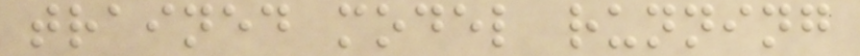trained model running
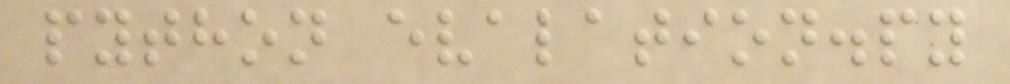python evalation.py
